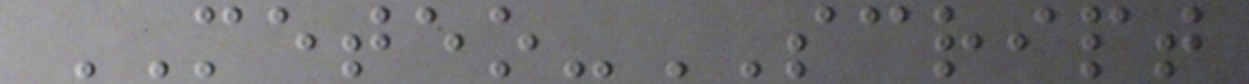METEO-SCRIPT
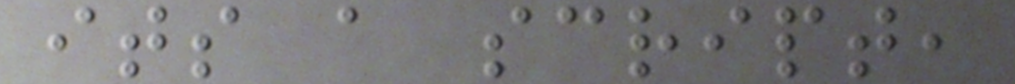its a script,
